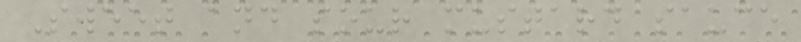Sweet and sour mustard sauce
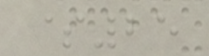$25
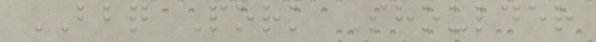BBQ Pork Shoulder
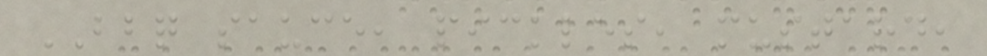BBQ sauce, pickles, mustard,
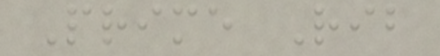Prime Rib
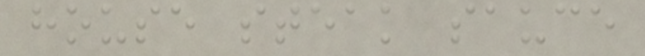house steak sauce
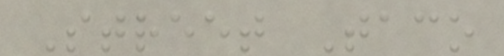Street Taco
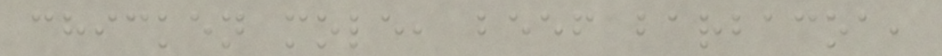chicken mole, beef barbacoa,
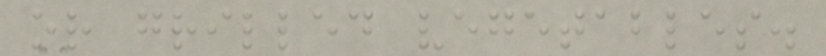or grilled vegetables.
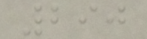290
